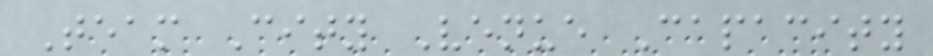Team City Venue Capacity
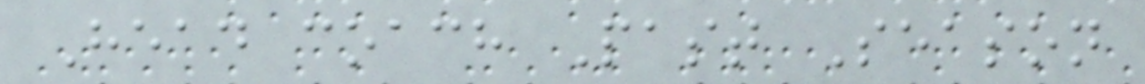Head coach Past Season
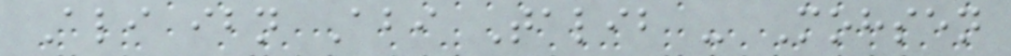Ali ibn Abi Talib - Mohsen
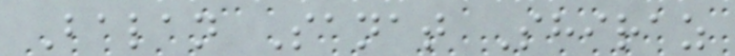Balan Sanat Shiraz
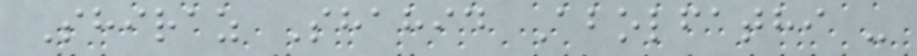Shiraz Shahid Abolfathi -
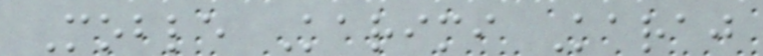Moble Karimi Karaj
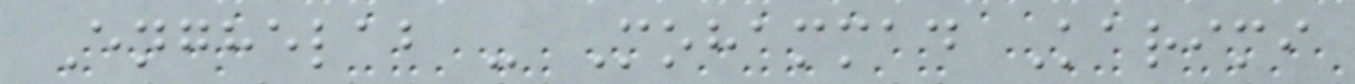Enghelab - Mohammad Karimi
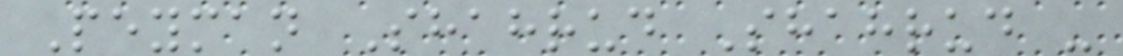Peyman Shahrud Shahrud -
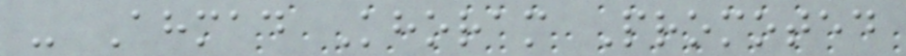- Ahmad Khoram Promoted
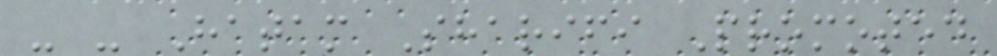- - Hatam Sharifi Promoted
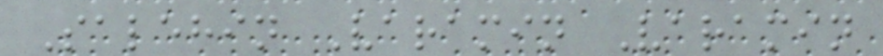Salehin Varamin Varamin
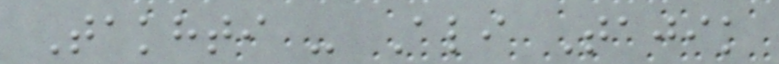Takhti - Ali Tajik
